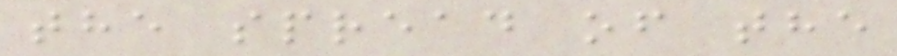the spread of the
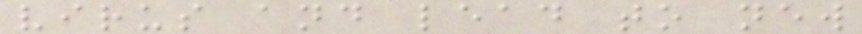virus and lead to new
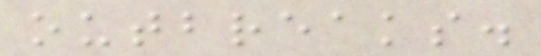outbreaks.
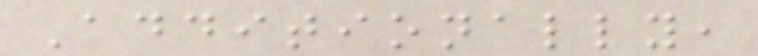Additionally,
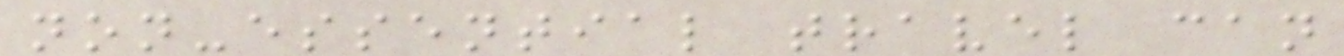non-essential travel can
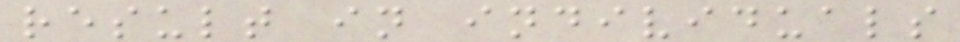result in individuals
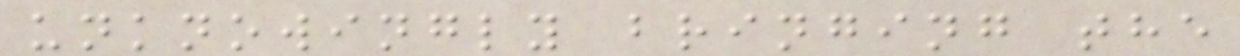unknowingly bringing the
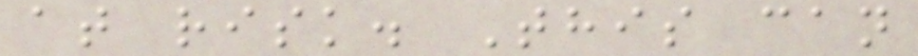at risk. This can
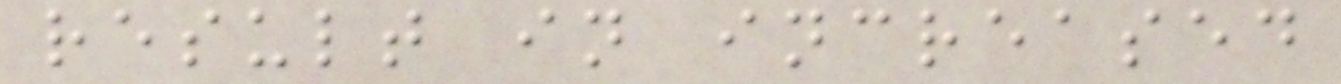result in increased
